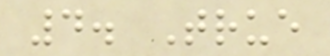4. True
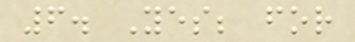6. Yes; for
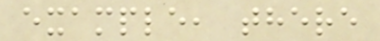example, there
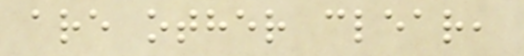are other clear,
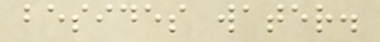besides water.
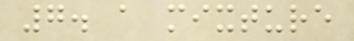7. a mixture
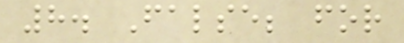8. False; for
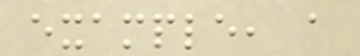example, a
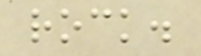rock.
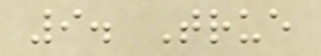9. True
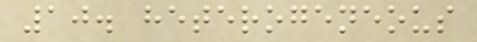10. heterogeneous
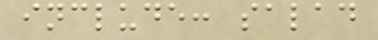include: salad
